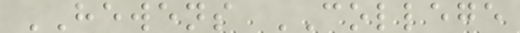HEWENS COLLEGE
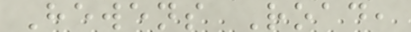Hewens Road,
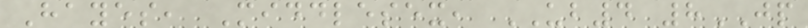Hayes, Middlesex, UB4 8JP
